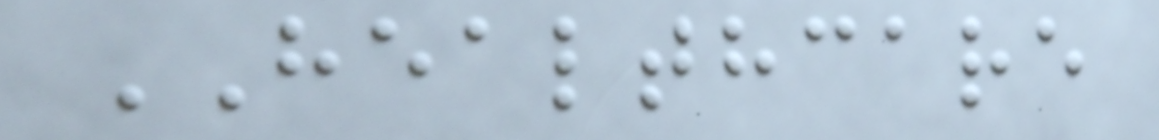HEALTHCARE
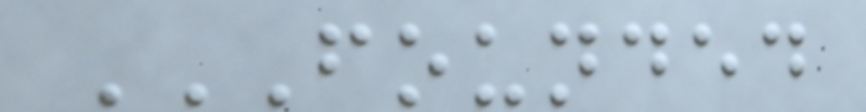FOUNDED
